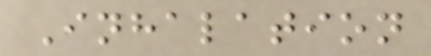Inhalation
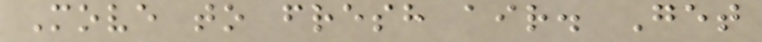Move to fresh air. Get
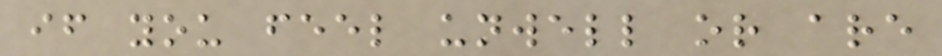if you feel unwell or are
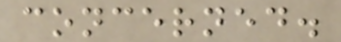concerned.
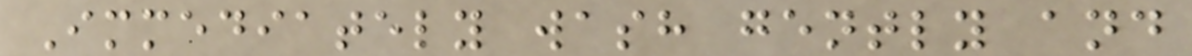Immediately wash gently and
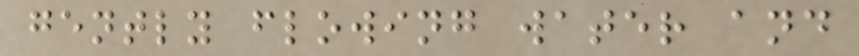gently flowing water and
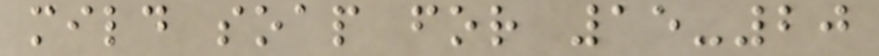mild soap for 15-20
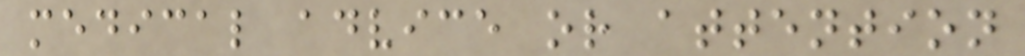medical advice or attention
